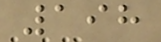198
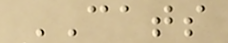CATS
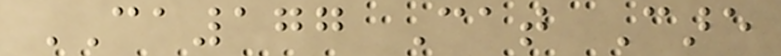CA177 Cat Care
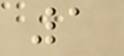1
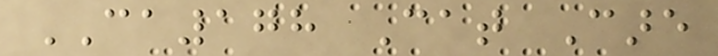CA178 Cat Care
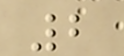2
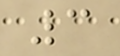3
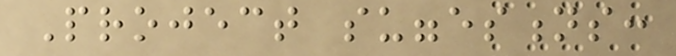Project suggestions:
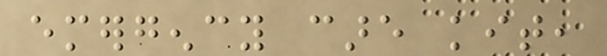emergency care kit,
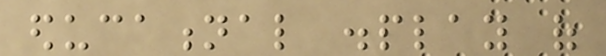educational display of
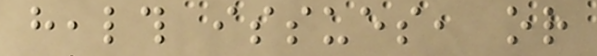health issues, or
